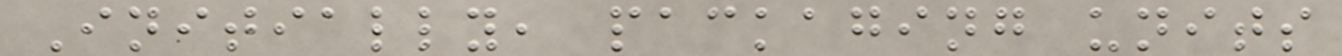Initially, packaging units
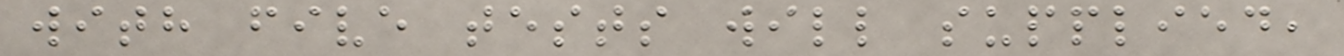with five tests will supplied,
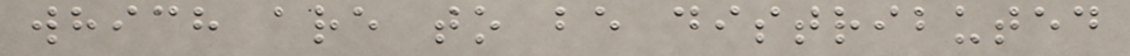which are to be distributed
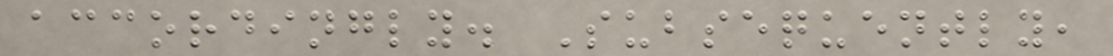accordingly. Subsequently,
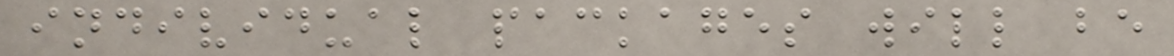individual packages will be
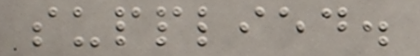supplied.
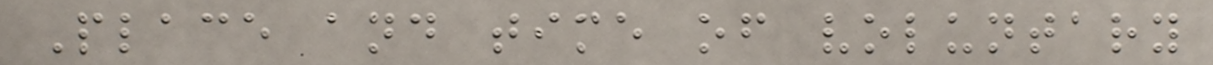Place and time of voluntary
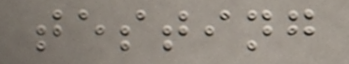testing
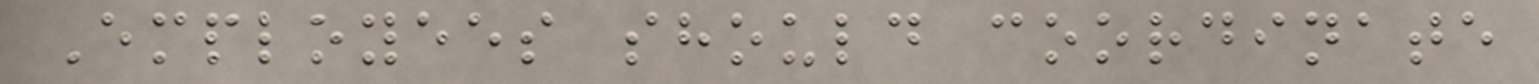Employees should coordinate
